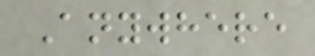Anywhere
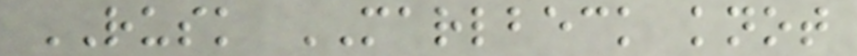RUSK MARLBECK knot
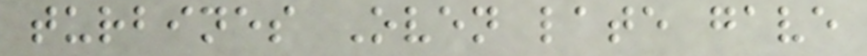turbines Oven late gave
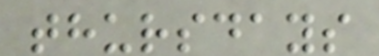thursdays
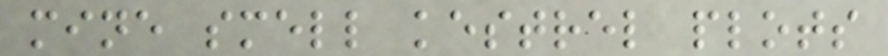mine smell kestrel plots
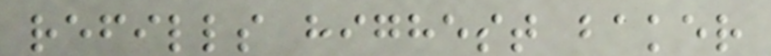refills highest baker
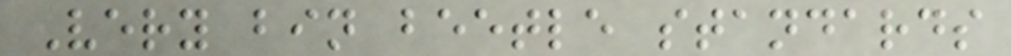Very bin beetle standards
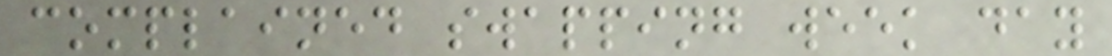complained swapping week day
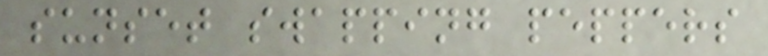sunset swapping peppers
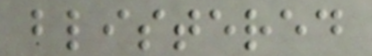blistered
